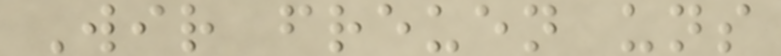Wir freuen uns
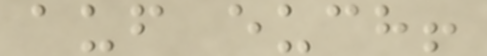auf euch!
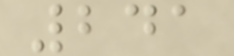241
